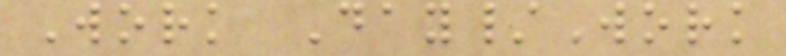Work Day/Work
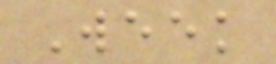Week
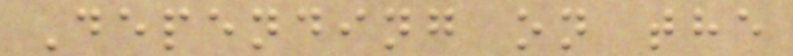Depending on the
